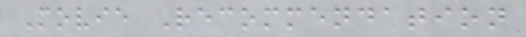Movie Recommendation
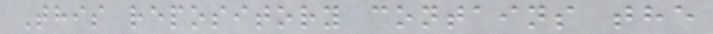This repository contains the
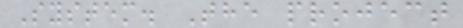System. The project
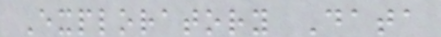Exploratory Data
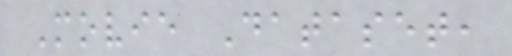Movie Dataset,
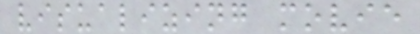visualizing movie
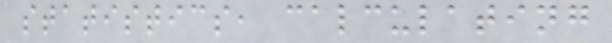statistics, calculating
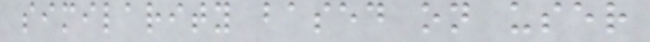similarity based on user
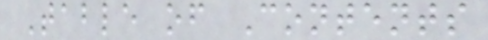Table of Contents
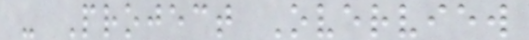- Project Overview
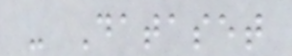- Dataset
